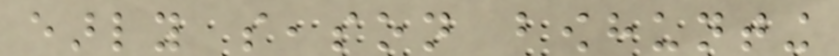early season bowhunting
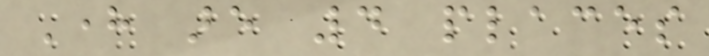Here are 4 places
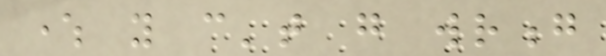where you can't go wrong
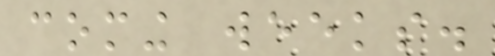coming weeks.
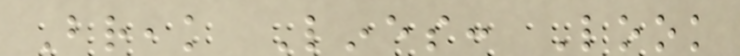Break Lines: Look
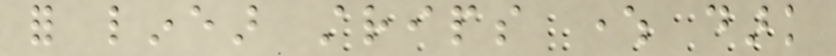for linear strips where dark
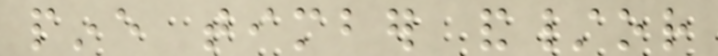pine timber and/or
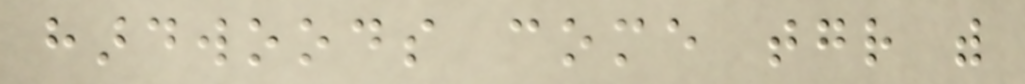hardwoods come together with
